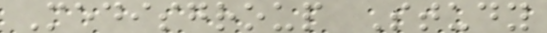Medisgroup Study
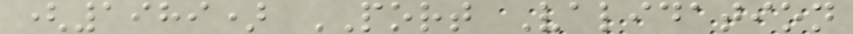(1989) PORT Validation
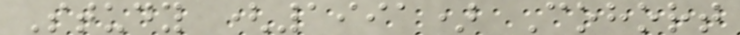Study (1991) Cohort
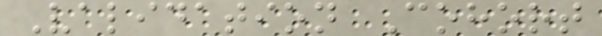Validation Cohort
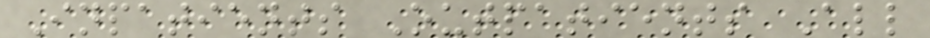Inpatients Outpatients All
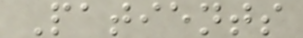Patients
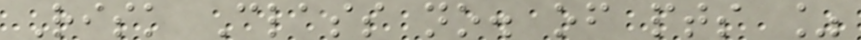Risk Class no. of pts %
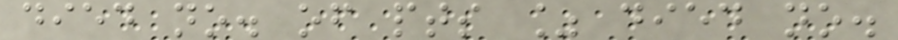died no. of pts % died no.
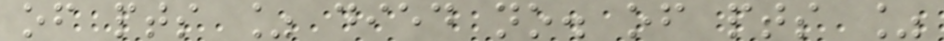of pts % died no. of pts %
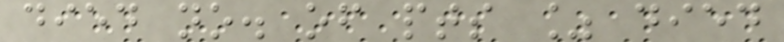died no. of pts % died
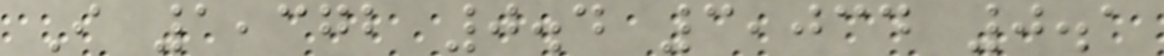I 1,372 0.4 3,034 0.1
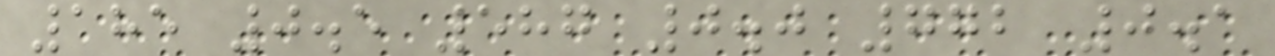185 0.5 587 0.0 772 0.1
